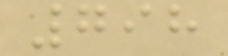798
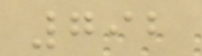792
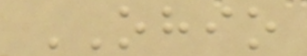OHIO
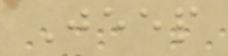Jeep
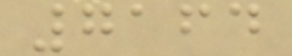7164
